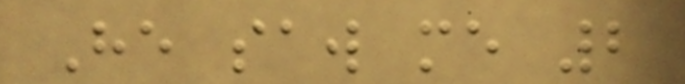He saw me 2
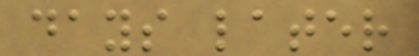days later
